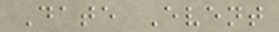Date Event
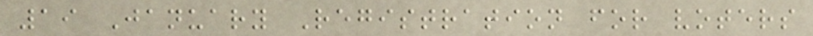19 January Registration for voters
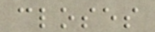closes
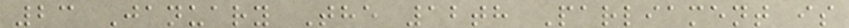23 January The 12th Parliament is
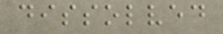dissolved
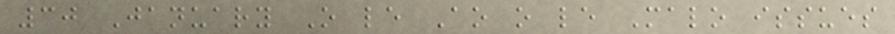30 January O le Ao o le Malo issues
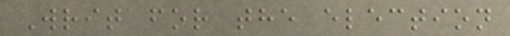Writ for the election
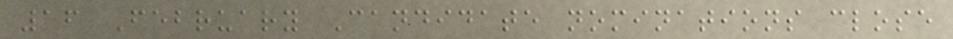16 February Candidate nominations close
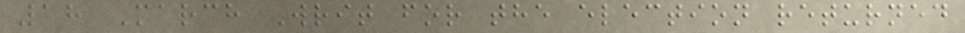18 March Writ for the election returned
